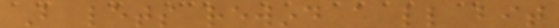But lets rewind a little bit
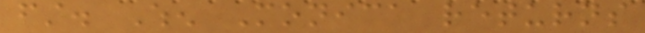first. When Monica returns
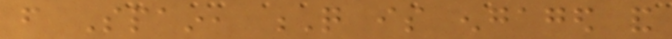from Spain, Q is engaged and
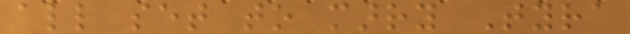all set to marry Tyra
